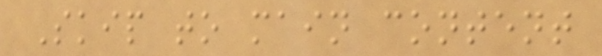Skip to main content
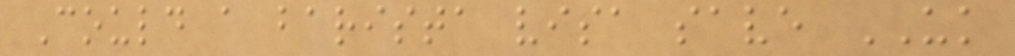Could a barista visa save UK
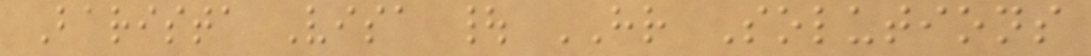Barista Visa | HR Solutions
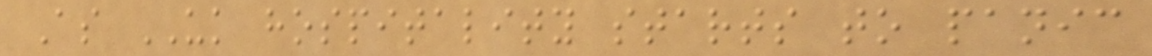As UK hospitality starts to panic
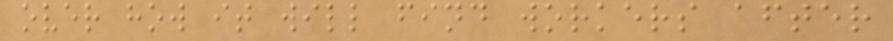over how it will find workers after
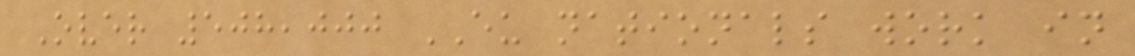Over 508,000 EU nationals work in
